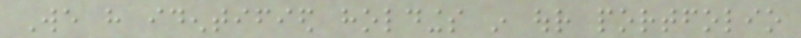We have identified holdings in our portfolio
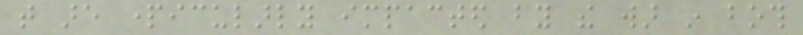that are particularly impacted by the war in both
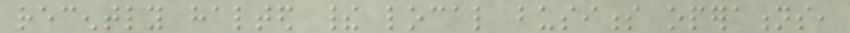recently halted their local business operations,
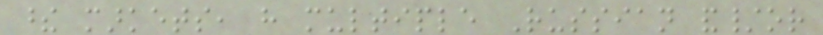these markets, have multiple Russian and/or
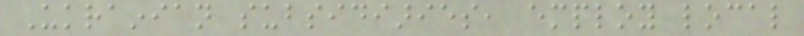Ukrainian subsidiaries, employ local
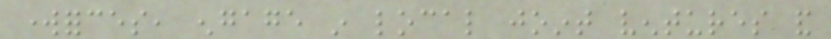workforces, engage in local joint ventures and
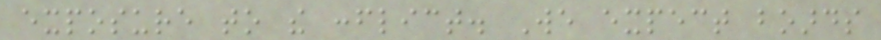exposure to the conflict. We expect boards
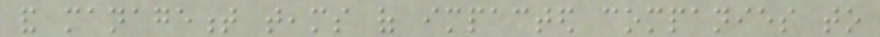and management teams of impacted companies to
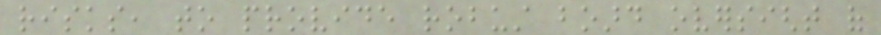risks, to provide robust board oversight of
